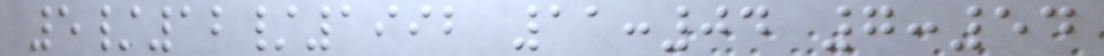5/12/1992 11:04 7:54
